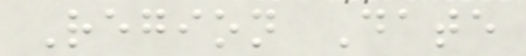Region Date
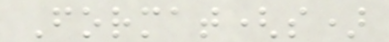Format(s)
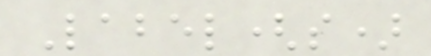Label(s)
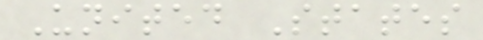United States
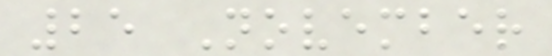25 November
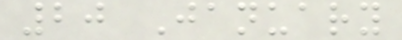20 January
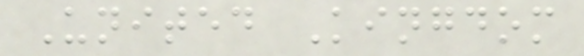United Kingdom
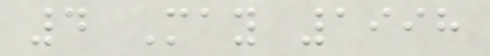4 May 1998
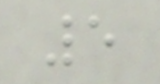5
